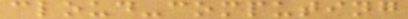cloud-computing
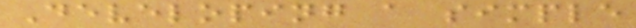Developing a simple
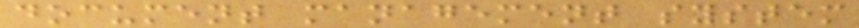document management system
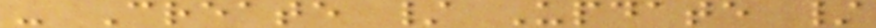- Create / Update /
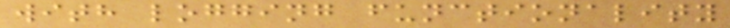with logging functionality
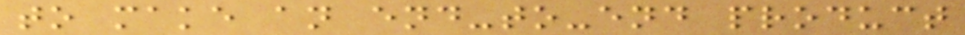to make an end-to-end product
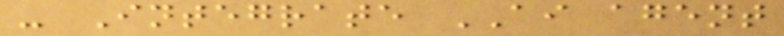- Integrate AI agent
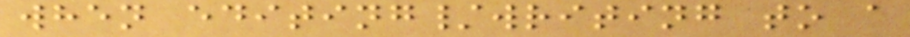when editing/writing to a
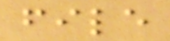file
